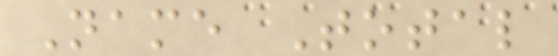Name Total
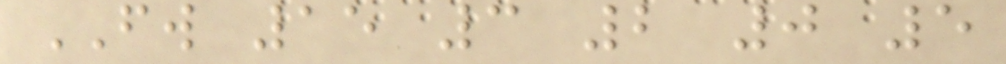FW 15 3 2 0 5
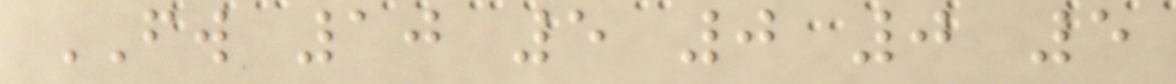FW 10 5 0 0 5
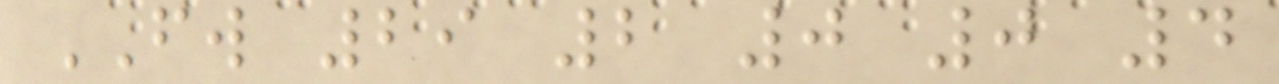FW 29 2 0 0 4
